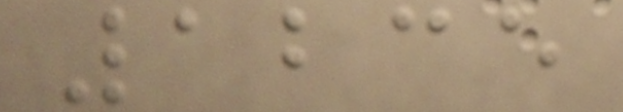1235
